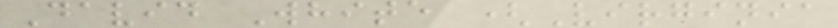David White (Virginia
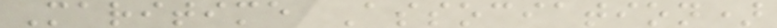Maritime Association)
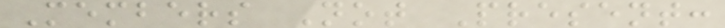Members Not Present:
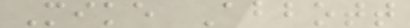Mike Abbott
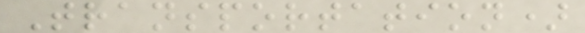Transportation)
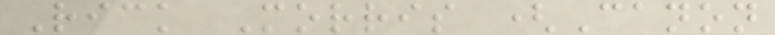Rick Morris (Canon
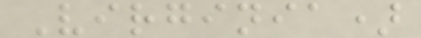Virginia)
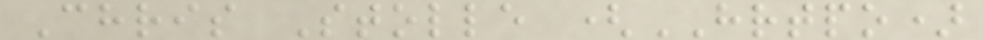Chris Stolle (HRTPO)
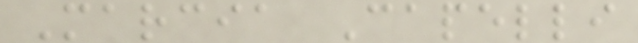Marcia Capelli
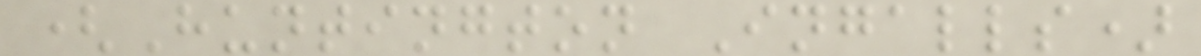(Huntington Ingalls)
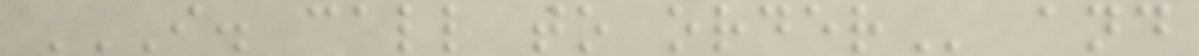I. CALL TO ORDER and
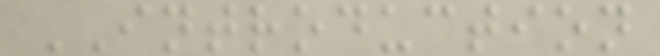INTRODUCTION
